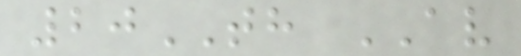20TH AV
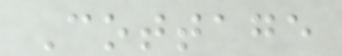Cottage
